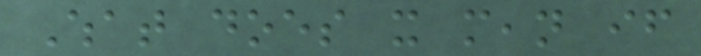What does it mean if
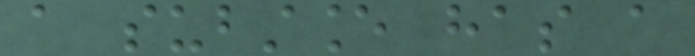a substance has a
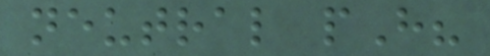neutral pH?
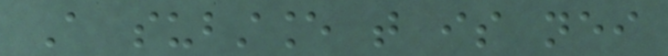A substance that is neither
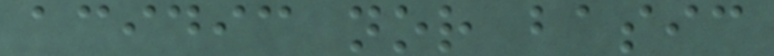acidic nor basic
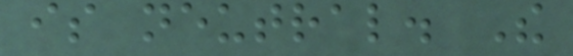is neutral. The
